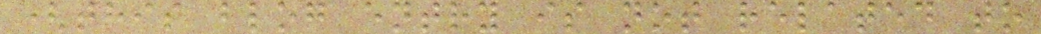(this blog entry is not related to
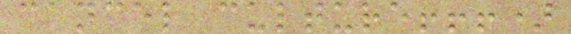cancel culture!!!)
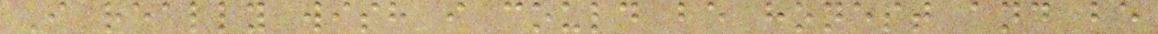I really wish i could be honest and be
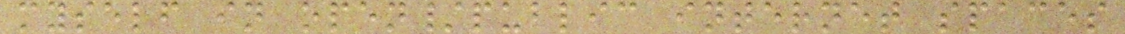myself in open/public internet spaces
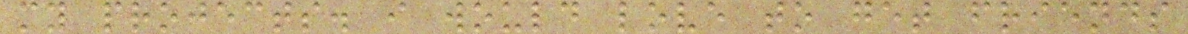my projects. i would love to get friends
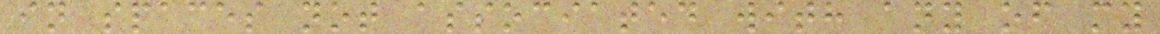in spaces not associated with any of my
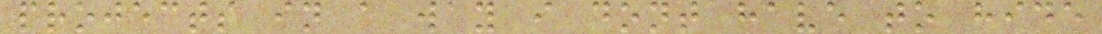projects in a way i dont have to hide
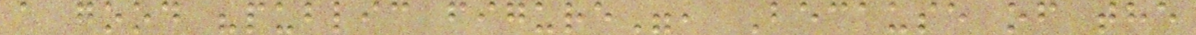a good "public figure", Because of the
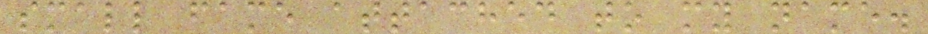small fame attached to my name.
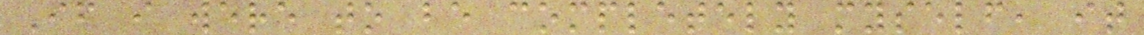If i were to be completely myself, it
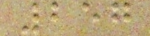257
